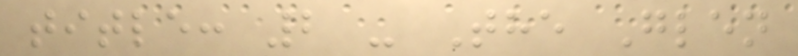title: 2 - The Glen
